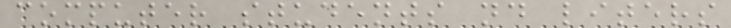computer students nd liters
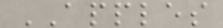APPLES
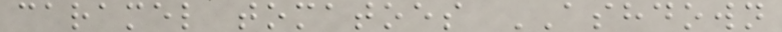caramel tomatoes ASHDOWN
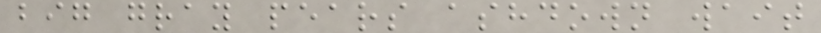big gray pears ashdown wait
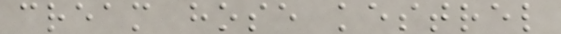cream hose kestrel
